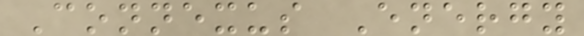Connexus Energy
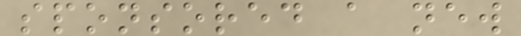sponsored a new
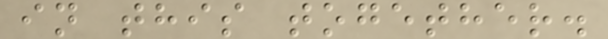in this together.
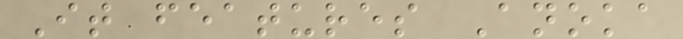It features Anoka
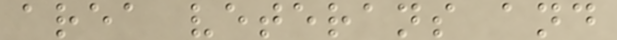area veterans and
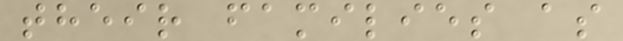their families as
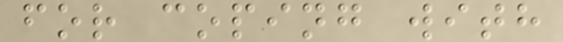for coping with
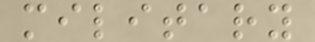military
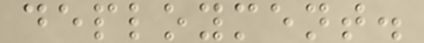deployment.
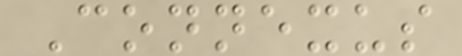Connexus
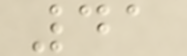41
